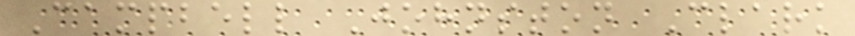Campbell Johnston Clark
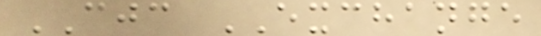CJC EXCHANGE
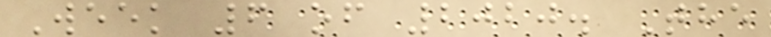Week 6 of 2020. The
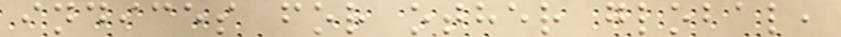indices for other global,
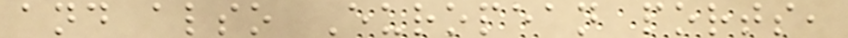and also European ports,
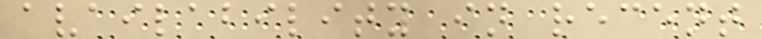availability in recent
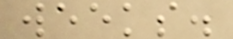weeks.
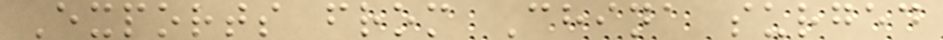Exports from China surged
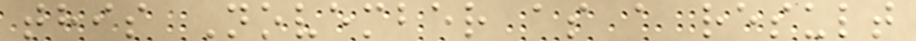this November as a result
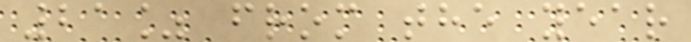21% from the year
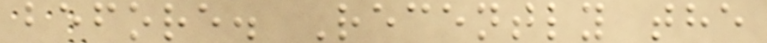before. Recently the
